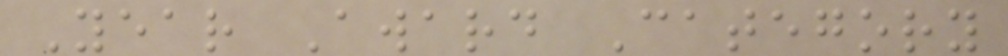Year Award Category
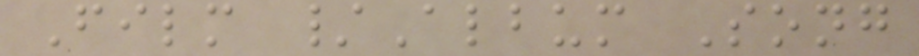Film /Album Song
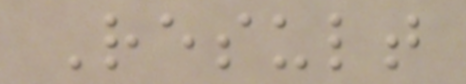Result
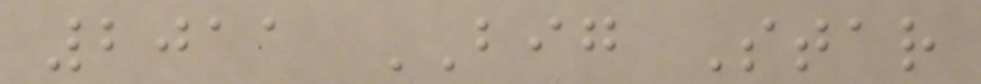2011 BIG Star
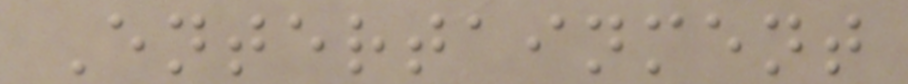Entertainment
